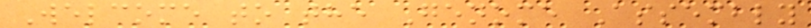Welcome to the Genome Assembly
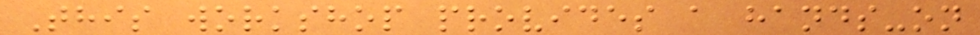This workshop provides a hands-on
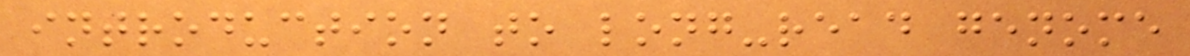introduction to long-read genome
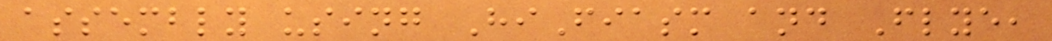assembly using HiFiasm and Flye,
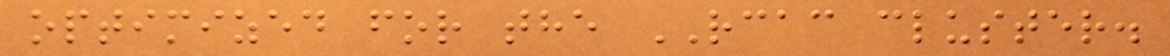optimized for the RCAC cluster.
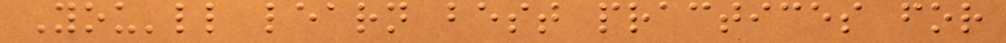You'll learn best practices for
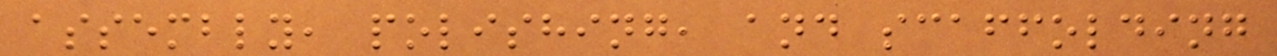assembly, polishing, and scaffolding
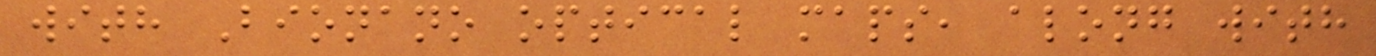with Bionano optical maps, along with
